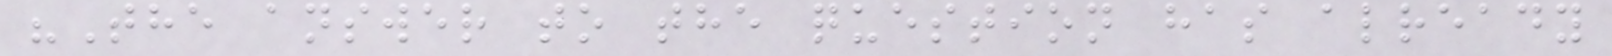"The answer to the question has already
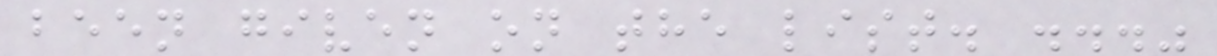been given on the list. ..."
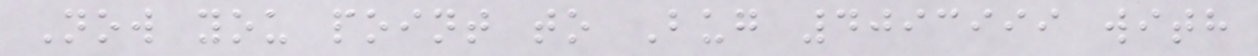Now you point to Bug 4093999 with
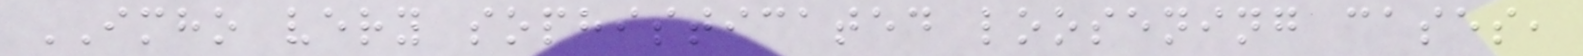IMHO very sophisticated loosening cases,
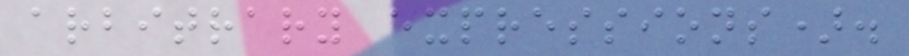arbitrary expressions).
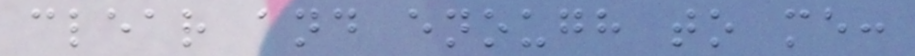clear and enough to me:
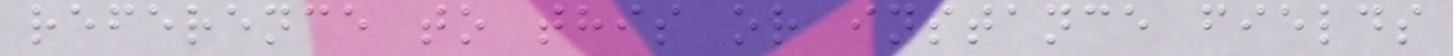reference to this or instance fields
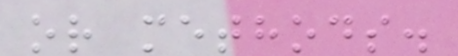or methods.
